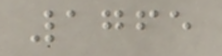1765
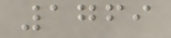1769
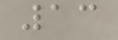13
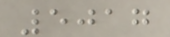5017
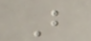B
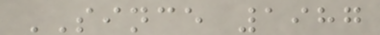SINCE 1987
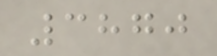3870
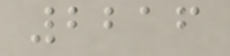2216
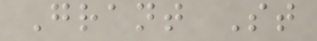Grant St
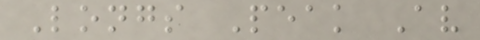Longs Peak Av
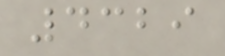4329
